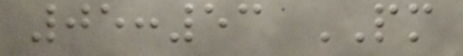05:53 PM
